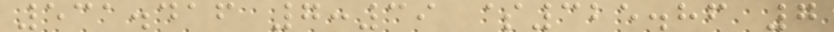531.416 7:39 $325.86 7
